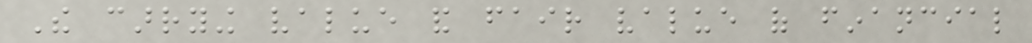The carrying value and fair value of financial
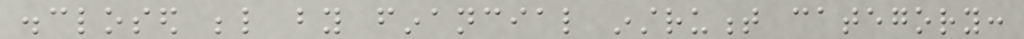disclosed below by financial instrument category:
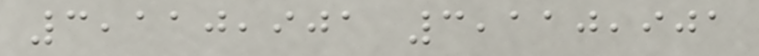3,110,901 3,110,901
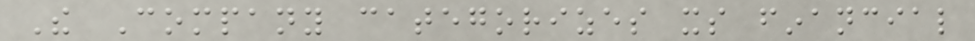The Company categorizes its financial
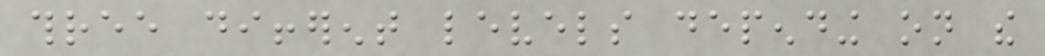three different levels depending on the
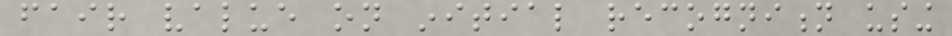fair value on initial recognition using
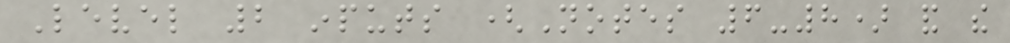Level 2 inputs (Notes 6-8) and the
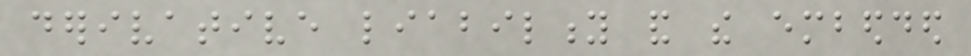derivative liability and the embedded
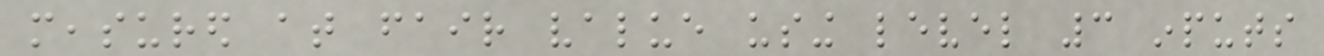measured at fair value using level 3 inputs
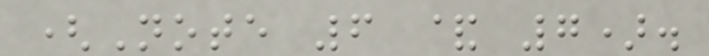(Note 6 & 7).
